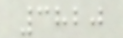3820
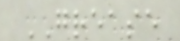GREASE
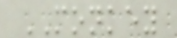MONKEY
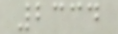2334
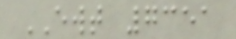EWT 7351
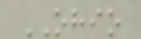OHIO
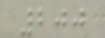200
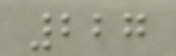227
